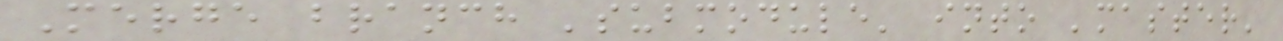Merge branch 'submodule' into 'master'
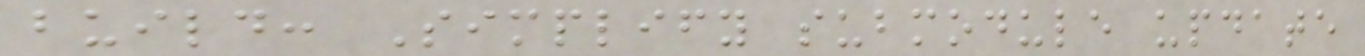build: Simplify submodule update
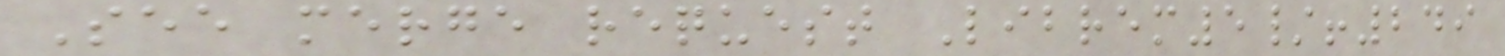See merge request Librem5/!249
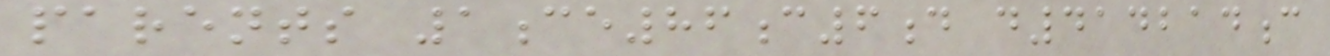parents 1ce86c6d d414214c
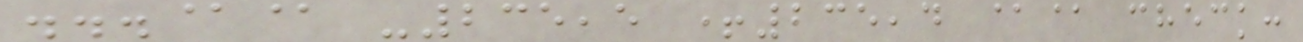...@@ -235,5 +235,4 @@ check:
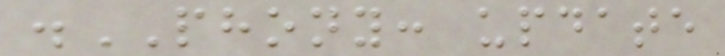.PHONY: update
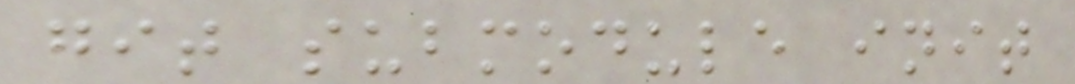git submodule init
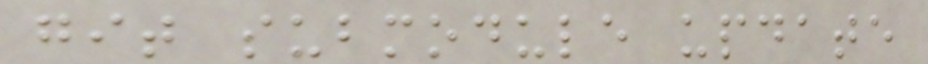git submodule update
